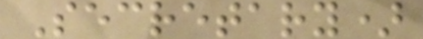Secretary)
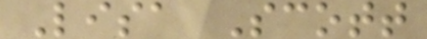Lisa Scott
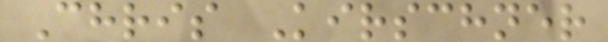Chris Kirschner
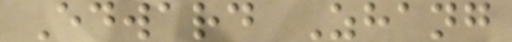Edward Zhang
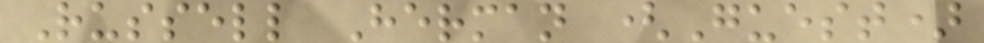Russell Herman (Guest)
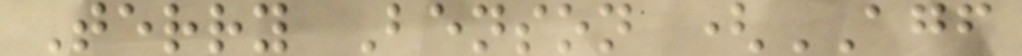Terry Benson (AGF
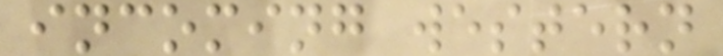incoming western
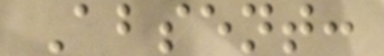Absent:
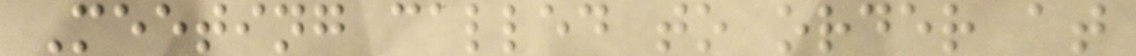Meeting called to order at
